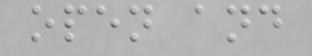open and
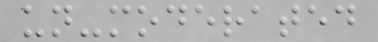un-moderated
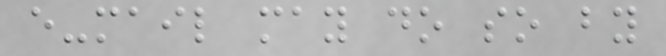e-mail may do so by
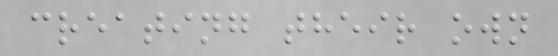creating their own
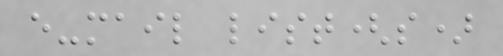e-mail list(s)
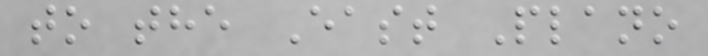to the East Plano
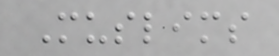Muslims
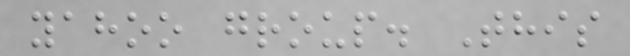yahoo group. This
